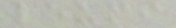leumi
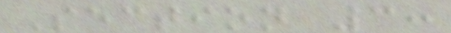Section 3:
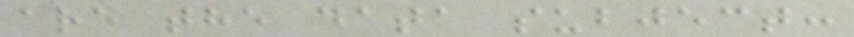are the data subject:
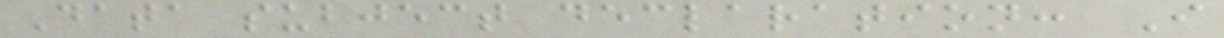Data subject declaration: I
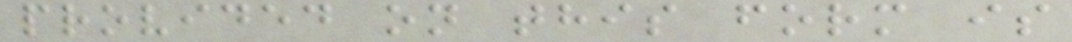provided on this form is
